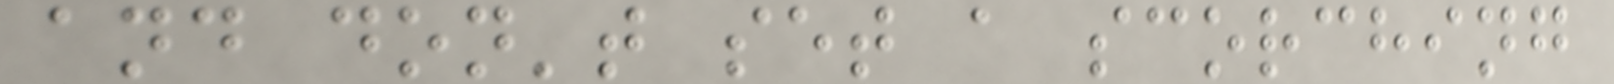and don't set a scorching
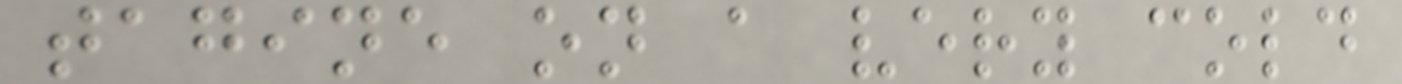tagine on a very cold
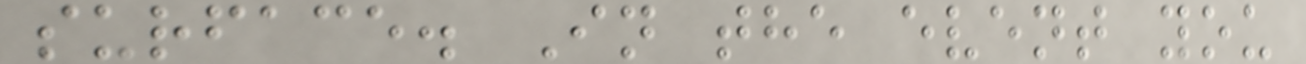surface. In the event you
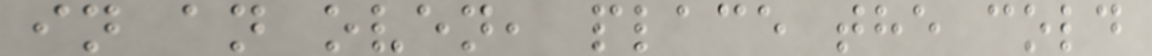in an oven, place the cold
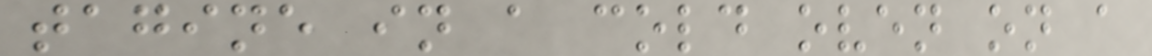tagine in a cold oven on a
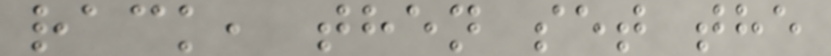rack, then set the
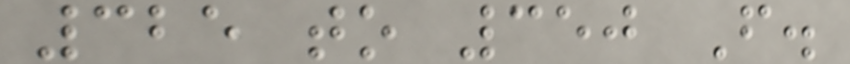325 to 350 F.
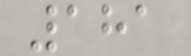181
